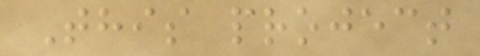This project
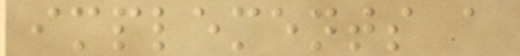implements a
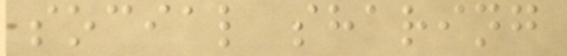social sharing
